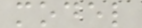model
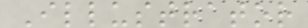Illustrator
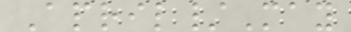April/May
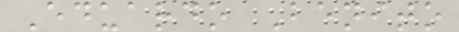Eduardo Benito
